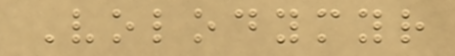Volodymyr
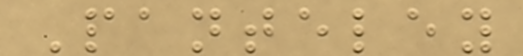Panteley
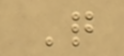Q
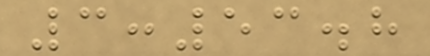3:53.8
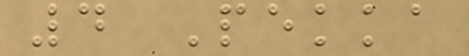4 Pekka
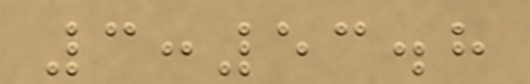3:53.8
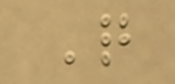Q
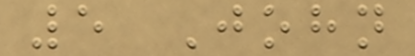5 John
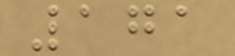171
